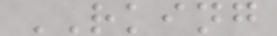RKING
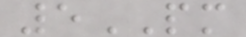5PM
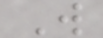W
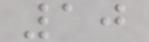10
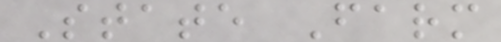State Farm
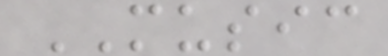MUSIC
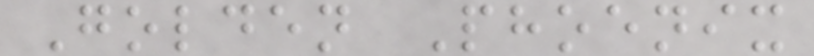Golden Phoenix
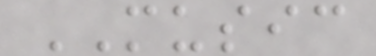MUSIC
